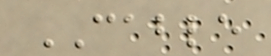CABLE
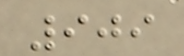909
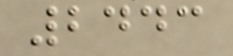2443
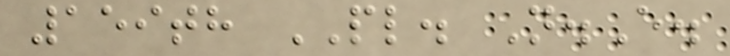159th PL. N.E.
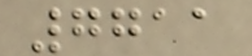7711
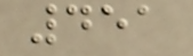451
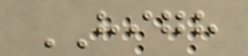HIGH
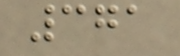371
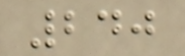240
